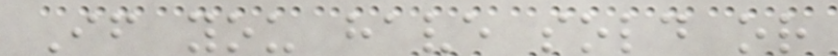If you have sold or
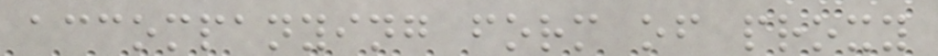accompanying form of proxy
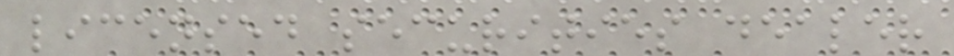licensed securities dealer
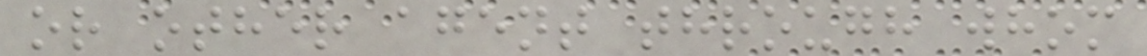or other agent through whom
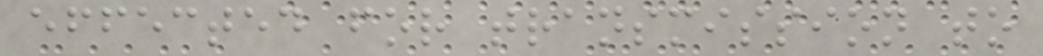effected for transmission to
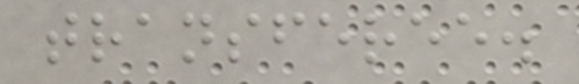transferee.
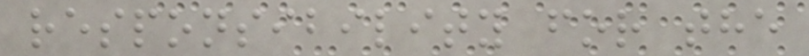responsibility for the
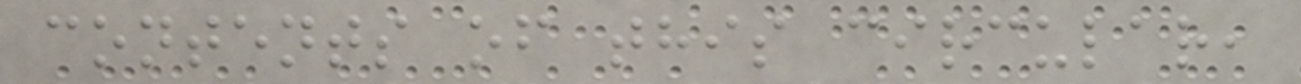contents of this circular,
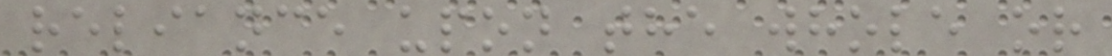reliance upon the whole or
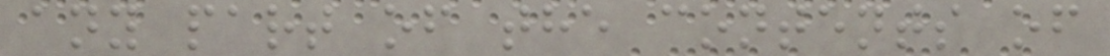any part of the contents of
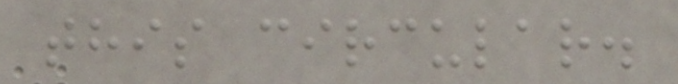this circular.
